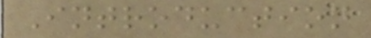Introduction
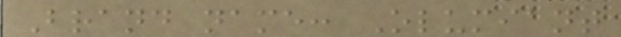Brand name: Olumiant
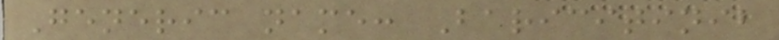Generic name: Baricitinib
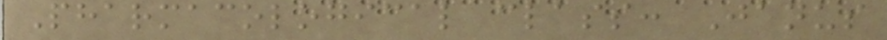Pharmacological class: Janus
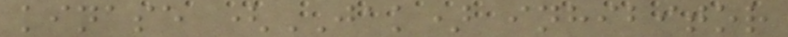kinase (JAK) inhibitor
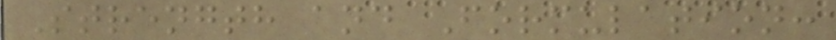Strength and Formulation:
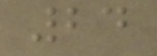24
